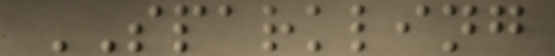SPARKLING
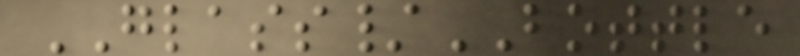GLASS/BOTTLE
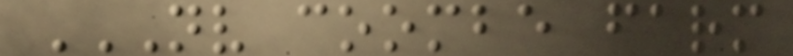NV COOMBE FARM
